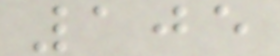105
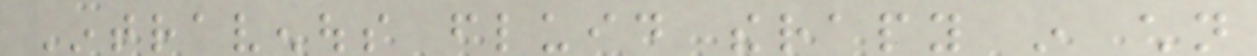Intravenous fluid therapy in children
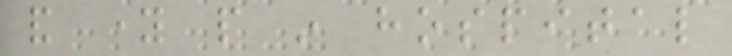and young people in hospital
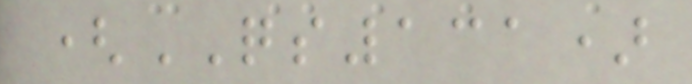(QS131)
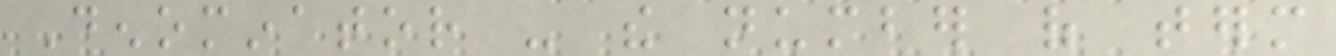Denominator - the number of term
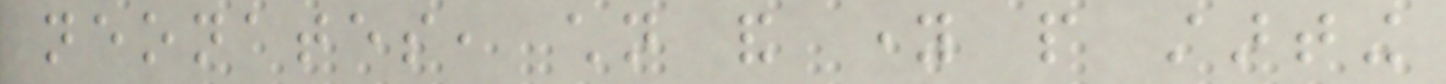neonates, children and young people starting
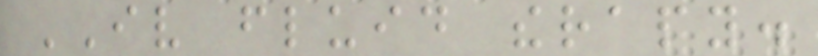IV fluid therapy.
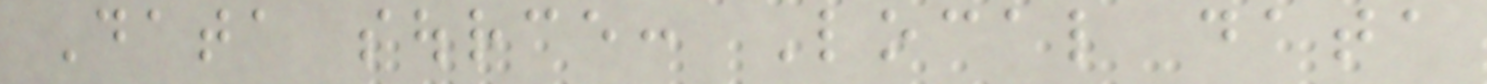Data source: Local data
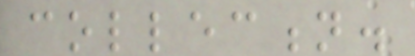collection.
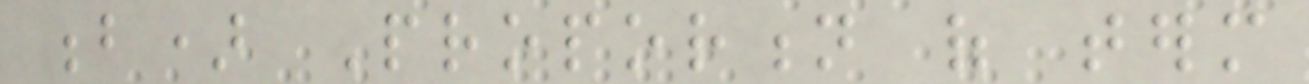b) Proportion of term
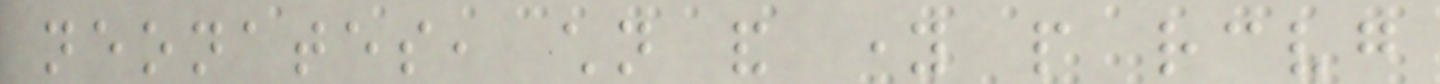neonates, children and young people receiving
